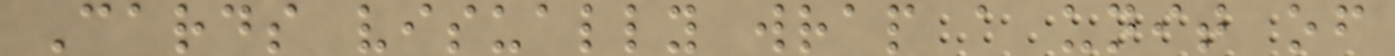Cards visually wrap a unit of
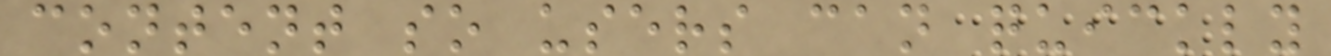content so users can quickly
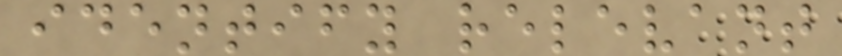identify relevant
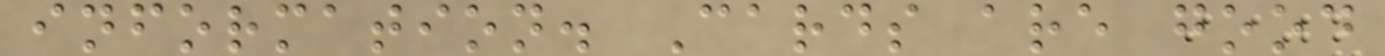information. Cards are good
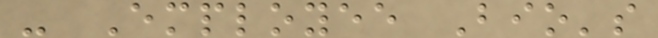- Employee Bio's
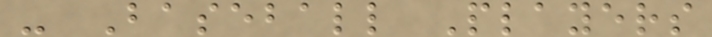- Baseball Players
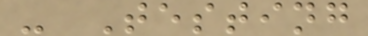- Testing
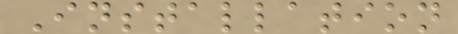Installation
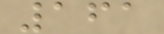161
